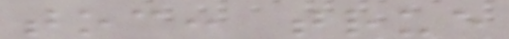toc: true
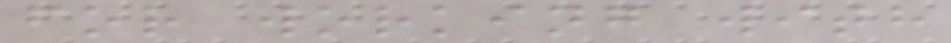for working with
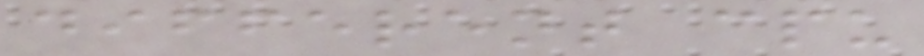different cpu
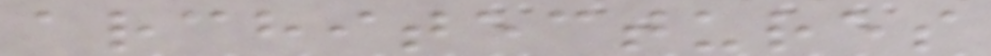architectures
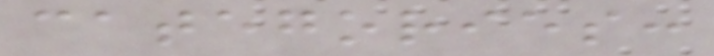categories:
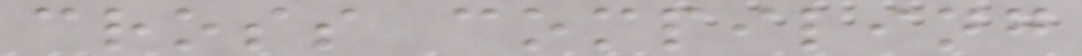cross compiling
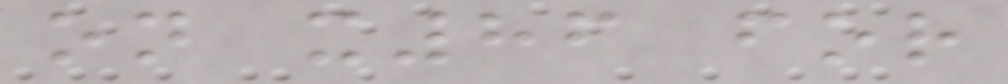on x86 for
